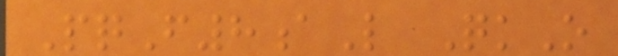PqF8aL QkO
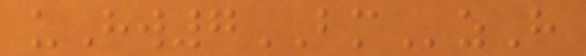uHw7BMzH
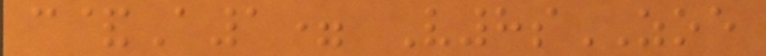c&A1= V8sZOE
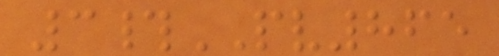3#PV865
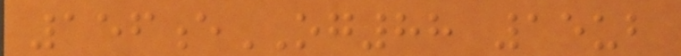156eOG88 15ub
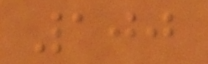100
